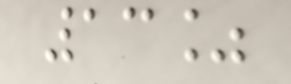13%
